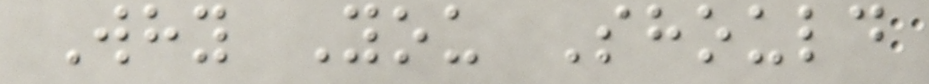Why You Should
